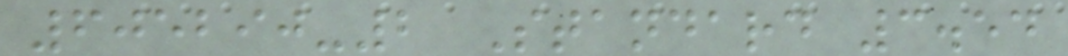605290-2 Standard 3.54
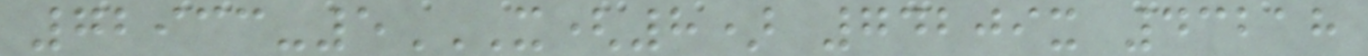72933-5X(8) 74209X 43218
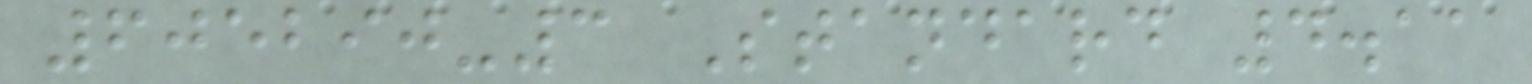605290-3 Standard 4.11
